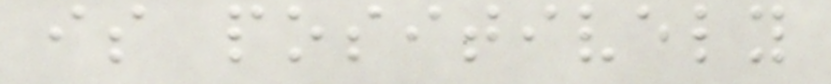is positively
